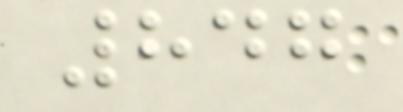847
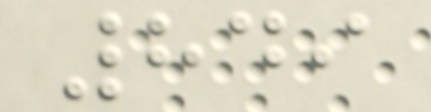849
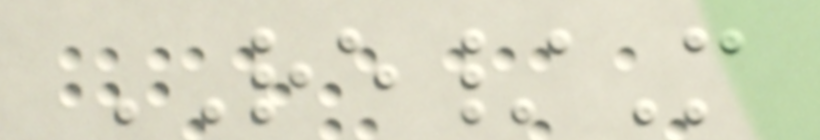RE/M
